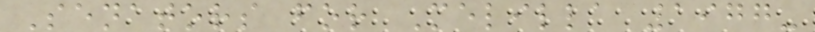Senators for Melilla 1977-
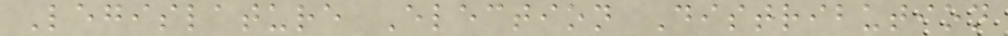Legislature Election Distribution
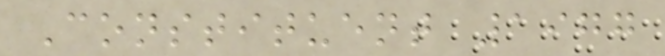Constituent 1977
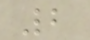2
